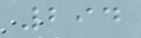294
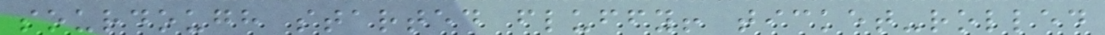sourdough started fluffy! ticket-rolled
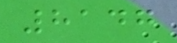8147
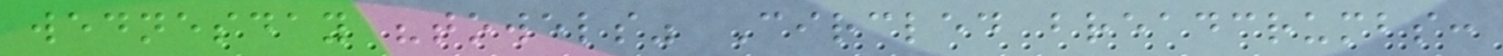wednesday "towels" Circled breadcrumbs:
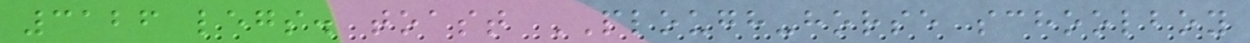3126 legs. toast PLOUGH-horse schoolboy
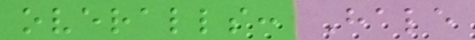overalls: Hale
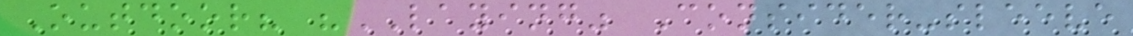Outdoor? "LAYING" Consider-sleeve
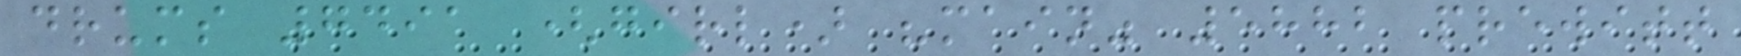drums 7491 (girl) "main" 5882 prewitt
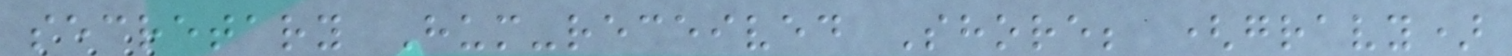secretary Hum-received Shore; (gravy)
